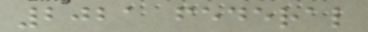2021 federal
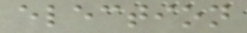election
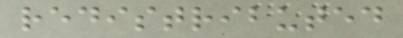redistributed
